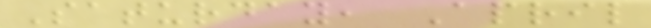Saturday, April
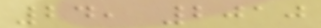24, 2010
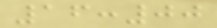16:00
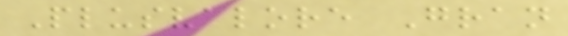Plusvalore Gran
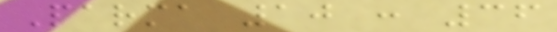Parma 10 : 36
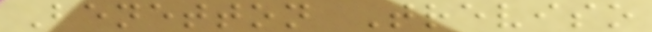Benetton Treviso
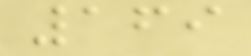169
